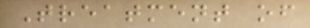Treatment of
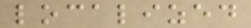localized
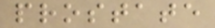prostate
